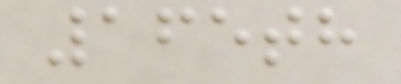165th
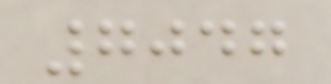7047
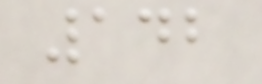142
